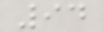94
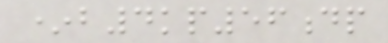*b4kp56dp
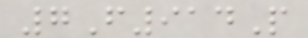7F914P
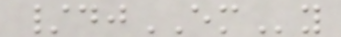/djEMy
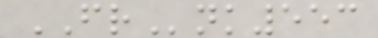FRnk553
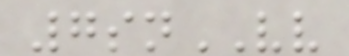7snVV
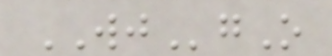WJgO
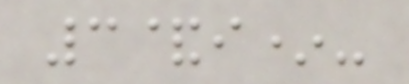3&i*-
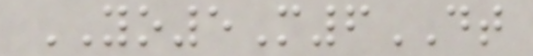YO5M6DT
